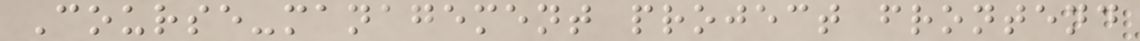Course-management project frontend
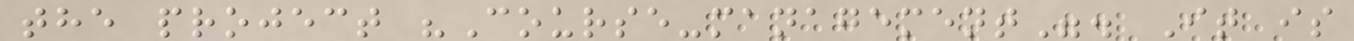the project "Course-management". It is
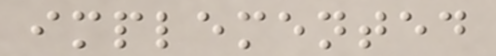implemented
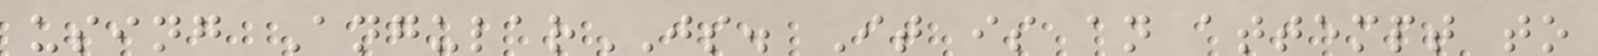using AngularJS. It is an attempt to
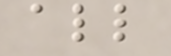all
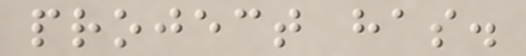project has.
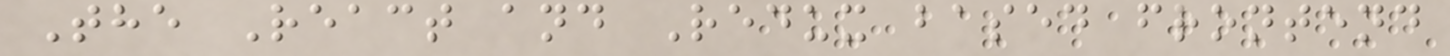The React and Redux based frontend
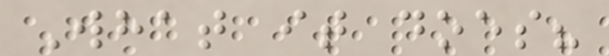What it does?
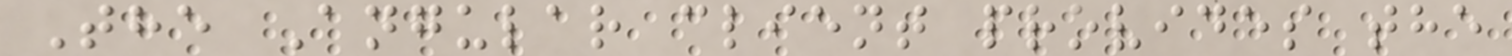The Angular client provides the
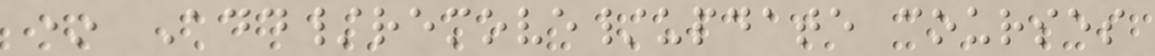* Add/remove/update courses
